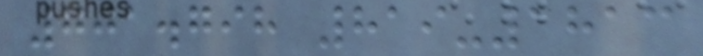701.798 819-1813
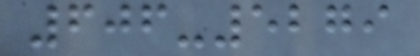606-5279
